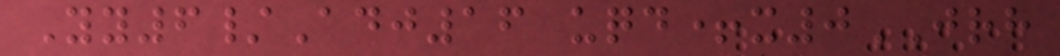Yy6/Adj16 uqd+x0JRH
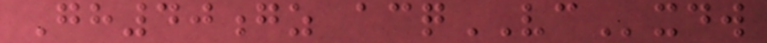Gh40gz acqVCxdw
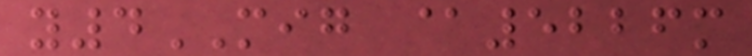y4MIG @5226m
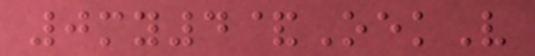0my4&OekV
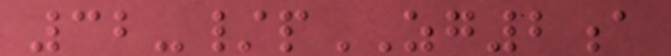32-/pZG2a
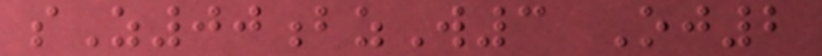sZ00bzW3 Oj2
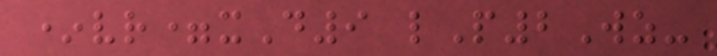*vr=xD9 lP2Wz-
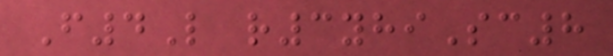F4L r3yhiSc8
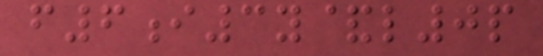f6i3y&l0p
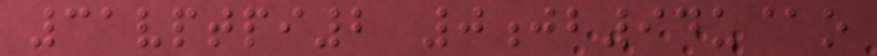31vptpi2 0jb94u@o
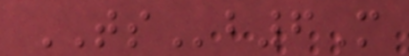TSb6M
